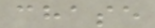chase
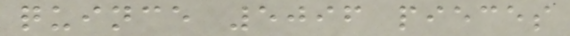quince 5096 pieces
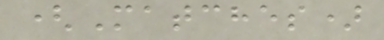(Matches)
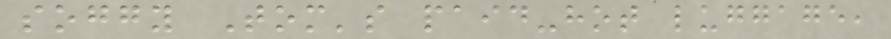soggy Tom's paid-hot luggage,
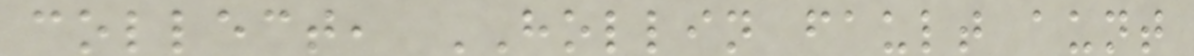collect, HOLLIN fault aunt
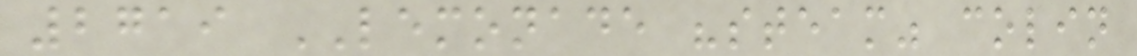2719 LEMONADE "steam" colin
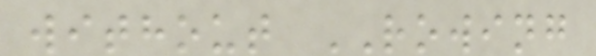without ROWING
